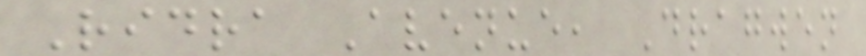Ridra Avenue, Dragwen
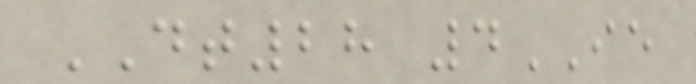DT28 4IE
